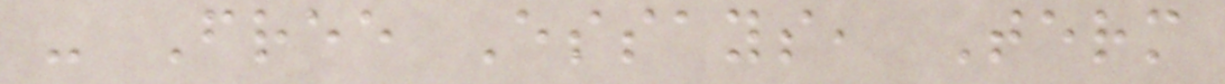- Free Essays, Term
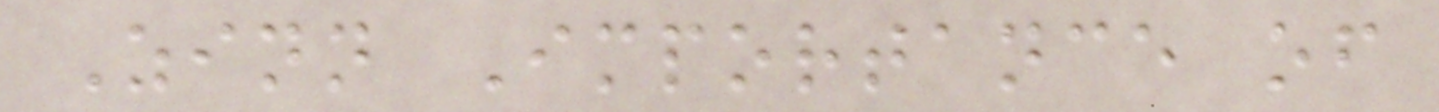Zinn Importance of
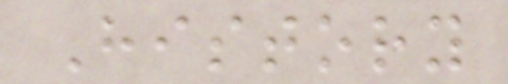History
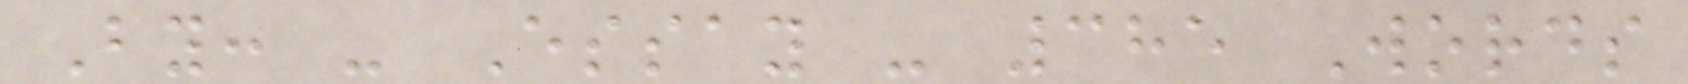By: - Essay - 385 Words
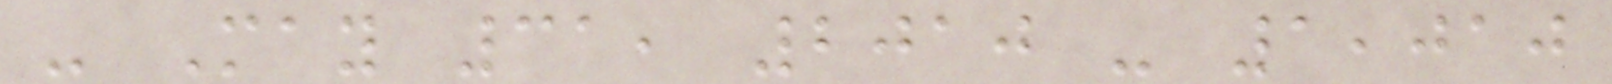- May 31, 2010 - 1,010
